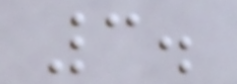3.
